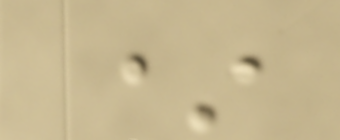*
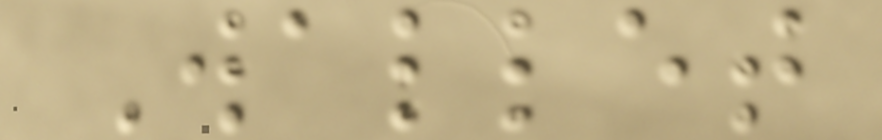Wallet
